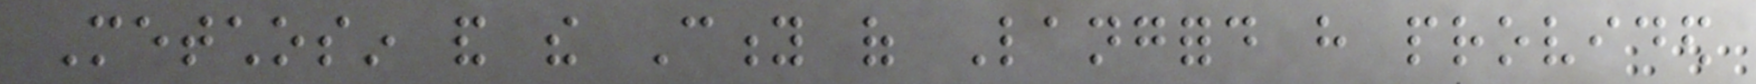Metchosin and the City of Langford have provided
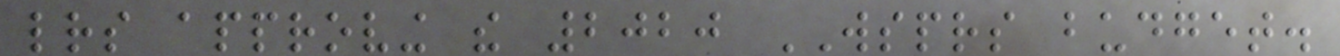letters approving the 2020 WSPRS budget.
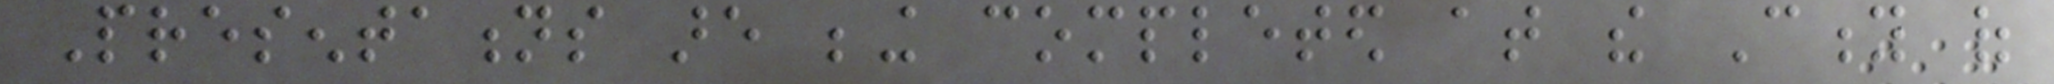Presentations are being completed at the City of
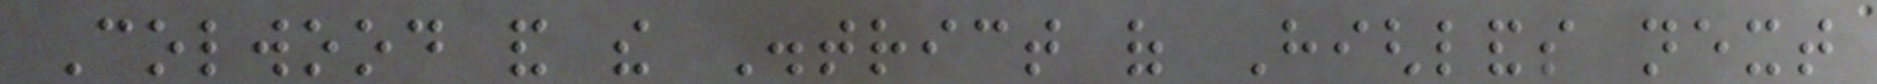Colwood and the District of Highlands next
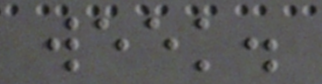week.
